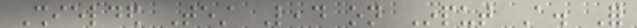Shielded Test Lead on Input A. For
